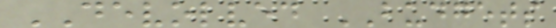DEVOLVED BUDGETS
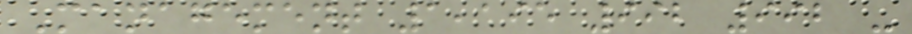Management 1,195 992 992 -
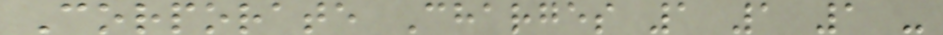Corporate Charges 1 1 1 -
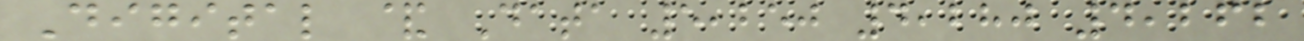Digital & Data 5,250 4,280 4,262
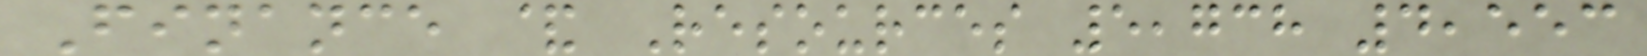Finance & Resources 5,738 4,553
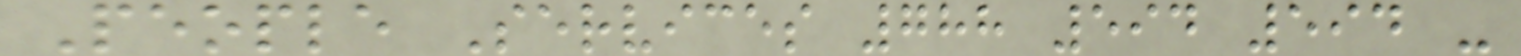People Services 788 594 594 -
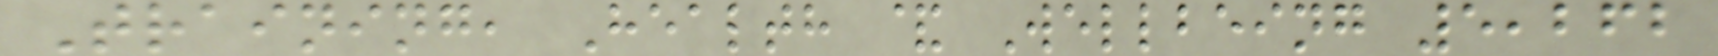Training, Health & Wellbeing 5,262
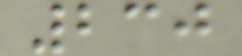230
